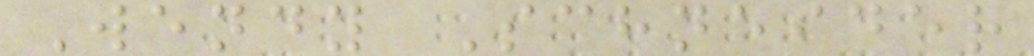Wendy Schneider
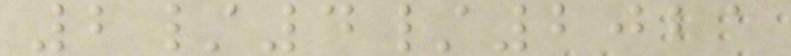2/4/2021
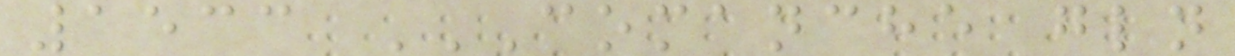1533 COMANCHE GLN
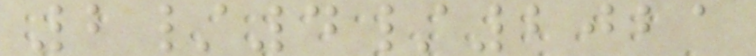2/4/2021
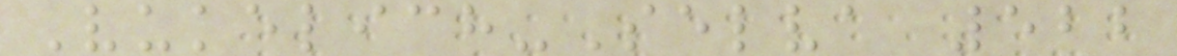Vukelich-Selva 522
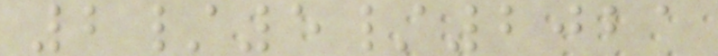2/5/2021
